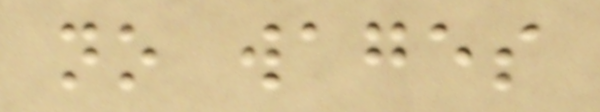no wages
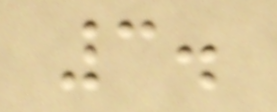3.
